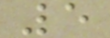5
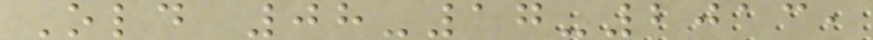Old 08-17-2013,
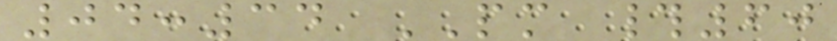04:34 PM #60
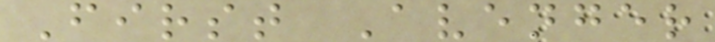First Avenger
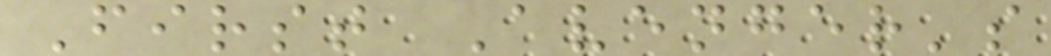First Avenger's
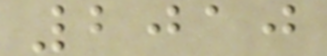2010
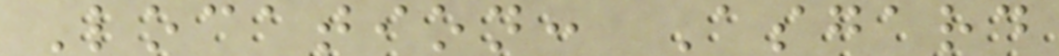Location: Asgard
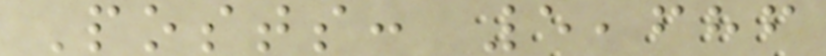Posts: 5,686
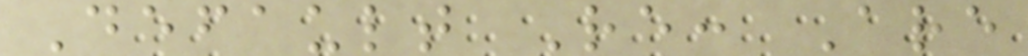Default Re: Are
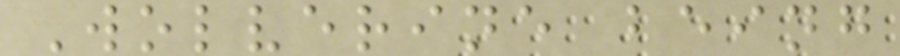Wolverine being
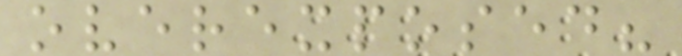overexposed?
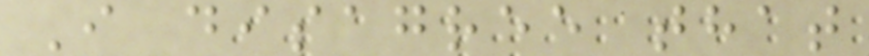I disagree that
